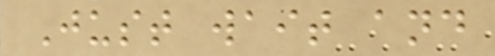Just wait and
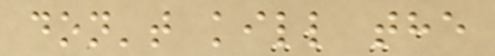don't kill the
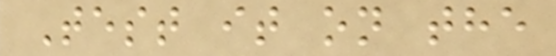Test it on the
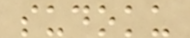sudoku
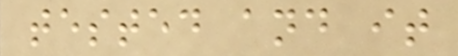tested and it
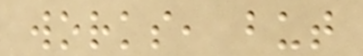works, but
